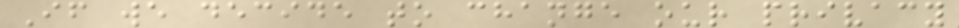If we decide to change our privacy
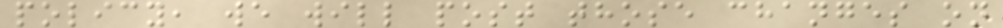policy, we will post those changes on
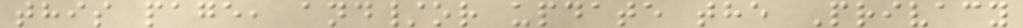this page, and/or update the Privacy
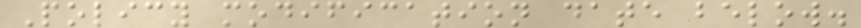Policy modification date below.
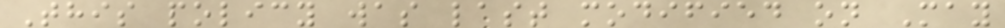This policy was last modified on May
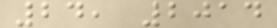24, 2014
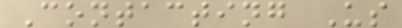Contacting Us
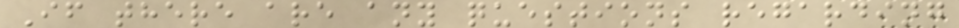If there are any questions regarding
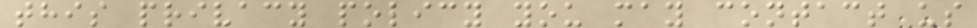this privacy policy you may contact us
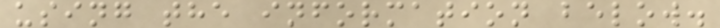using the information below.
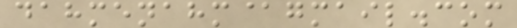dahmenahm@gmail.com
